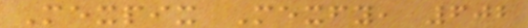Mexpix Mexfy, 602
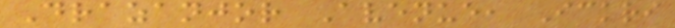Drazanjor Avenue, Ickri
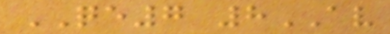QE7 8AV
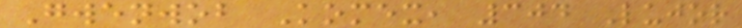Gwenwob Komex, 304 Lujor
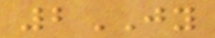2JY
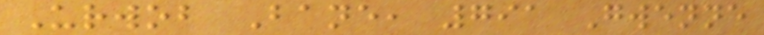Urwob Bane, 791 Gwenne
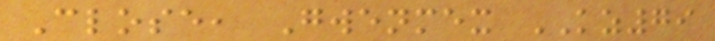Close, Gwenmex KZ79
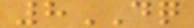8DQ
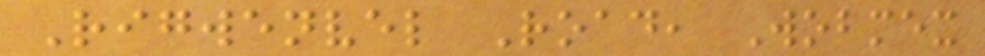Rigwenvel Road, Wobmex
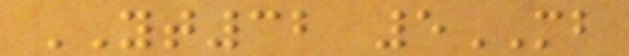YT32 5MB
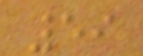59
